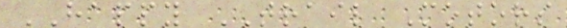HAPPY TRAIL Motors
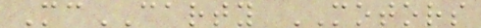McCARTY MOTORS
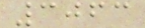3063
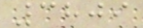3809
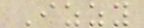Izzy
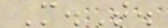M.T.
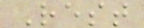Rest
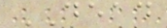DEAD
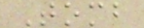Tomb
